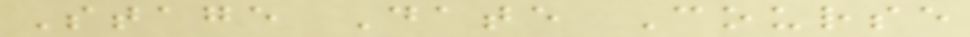Stage Date Course
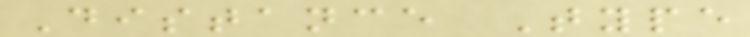Distance Type
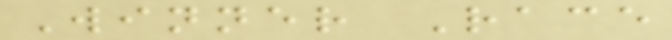Winner Race
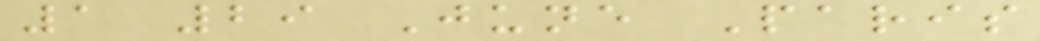1 29 June Paris
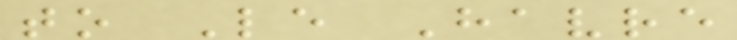to Le Havre
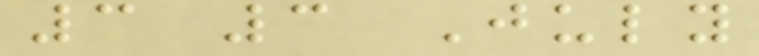3 3 July
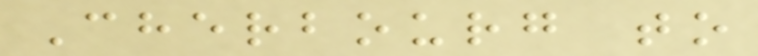Cherbourg to
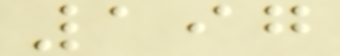197
